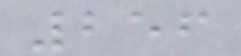256
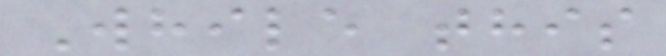While this
